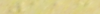113
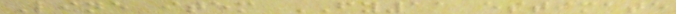Line item FY11 estimate
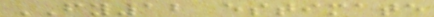FY12 estimate
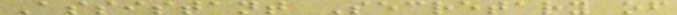Assistant Secretary of
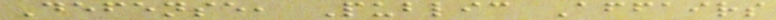Defense, Public Affairs
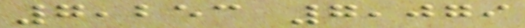7,253 7,079
